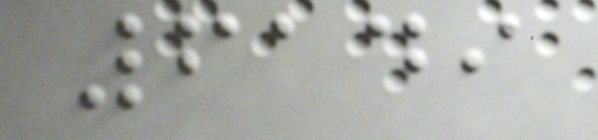6149
